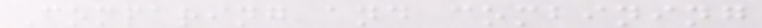Comparing and combining
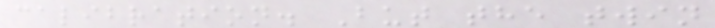calibration. But the twin
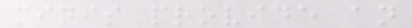minis provide an
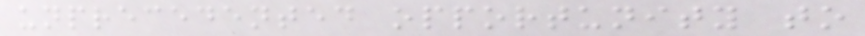unprecedented opportunity to
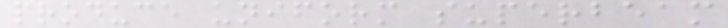produce uniform superbeam
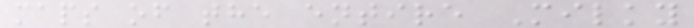maps of the entire Milky
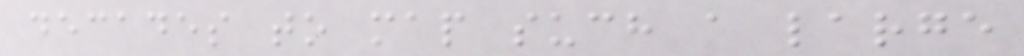decades to map such a large
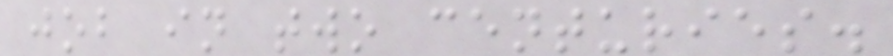job in two centuries.
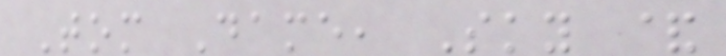Tom Dame, Sky &
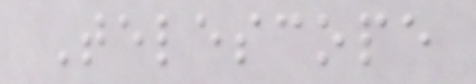Telescope
